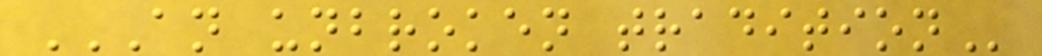AN UNBROKEN TRADITION
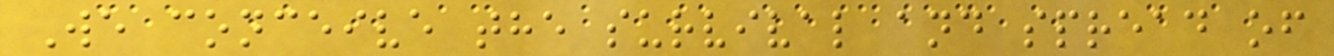We conceive the survival and spread of
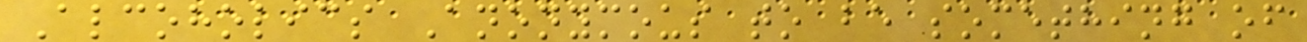Alcoholics Anonymous to be something of
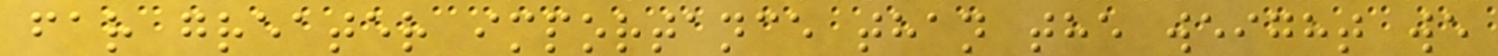far greater importance than the weight we
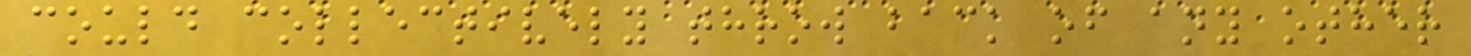could collectively throw back of any other
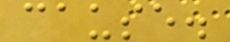cause.
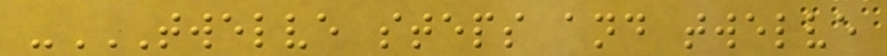-TWELVE STEPS AND TWELVE
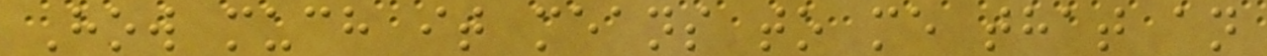How much it means to me that an
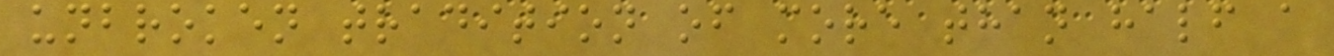unbroken tradition of more than half a
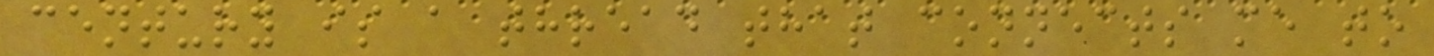century is a thread that connects me to
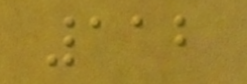112
